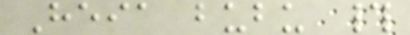Heia bubu #
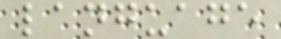language
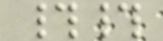##
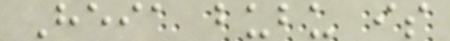Heia bubu is
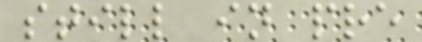still in pre
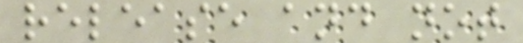release and not
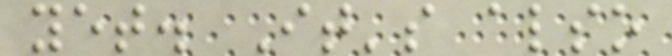yet. It's also
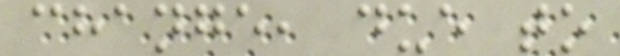change, due to
